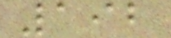192
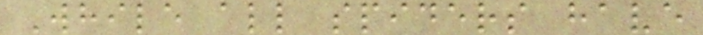While all spiders have
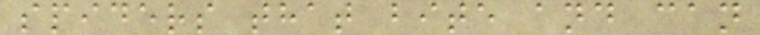spiders that bite and can
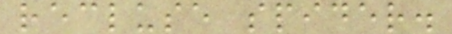recluse spider.
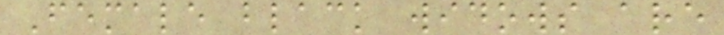Female black widows are
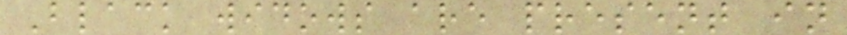Black widows are present in
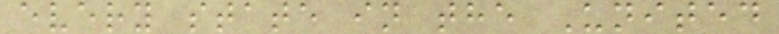every state in the United
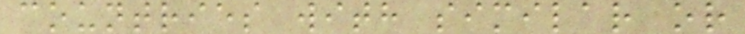countries with similar or
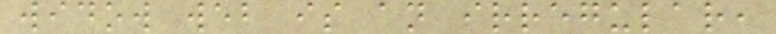widow web is an irregular,
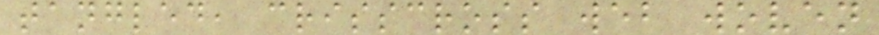tangled, crisscross web woven
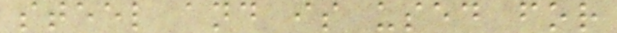steel and is used for
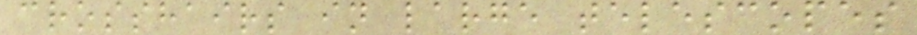crosshairs in large telescopes
